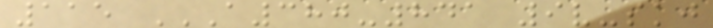115 A380-841 9V-SKJ
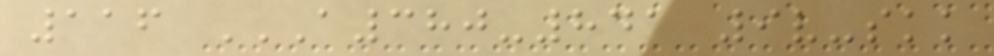116 A380-841 9V-SKK
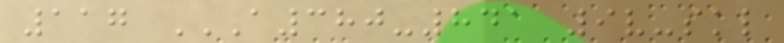117 A380-841 9V-SKL
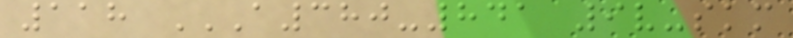118 A380-841 9V-SKM
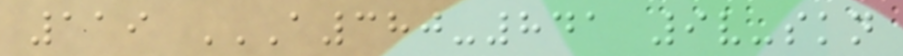119 A380-841 9V-SKN
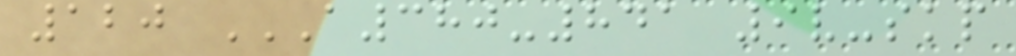120 A380-841 9V-SKP
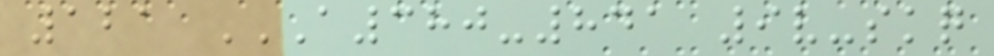121 A380-841 9V-SKQ
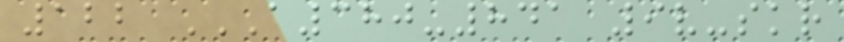122 A380-841 9V-SKR
